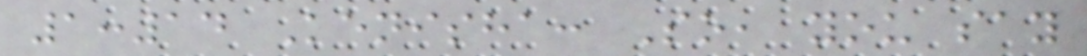1:14 Kenisha: So, you say
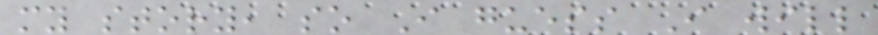my story, so I guess I will
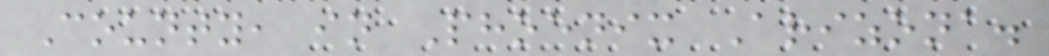County, in Phoenix Arizona.
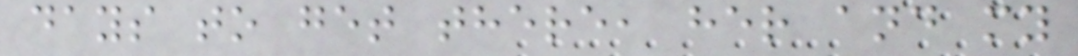days to get there, her and my
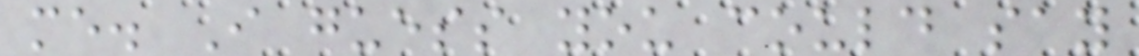me. I guess you could say
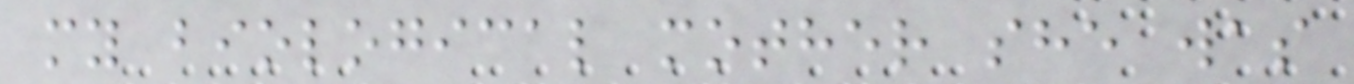my biological mother she was
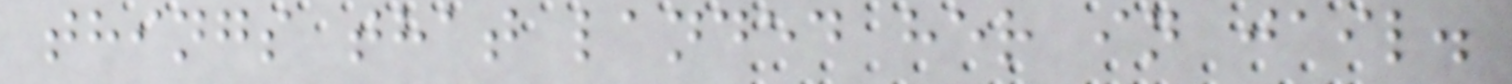things that landed her in jail.
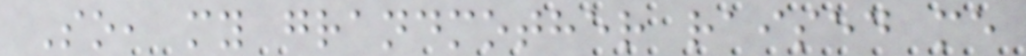So, my grandmother raised me
